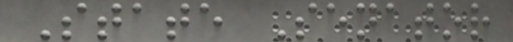State Senator
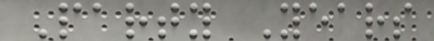Party Years
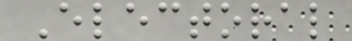Electoral
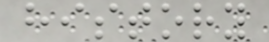history
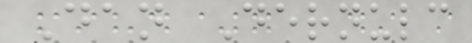Dan Dernulc
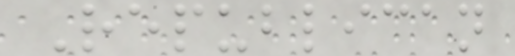Republican
